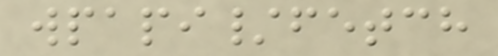wpapi/fetch
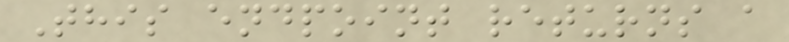This endpoint returns a
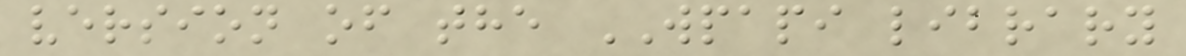version of the WPAPI library
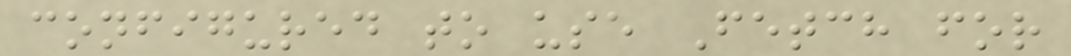configured to use Fetch for
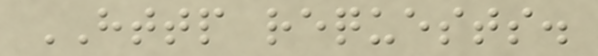HTTP requests.
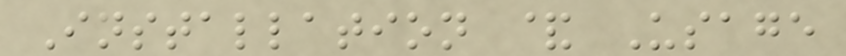Installation & Usage
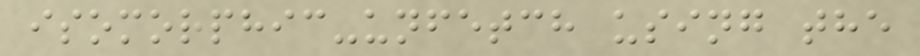isomorphic-unfetch using the
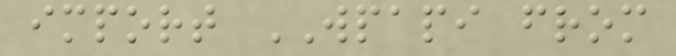import WPAPI from
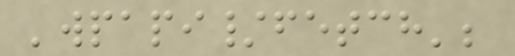'wpapi/fetch';
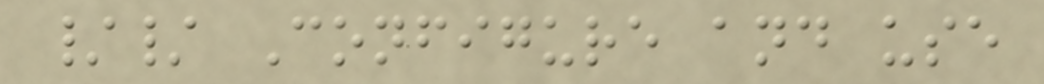// Configure and use
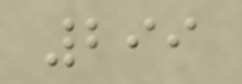299
